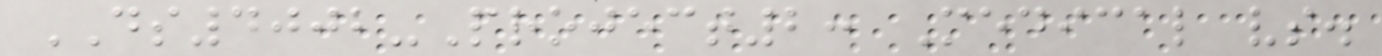DS4002-Project2: Medical vs.
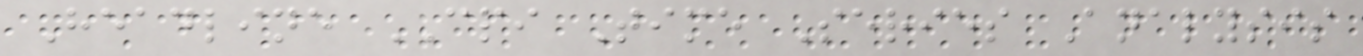Headline CPI Time Series Analysis
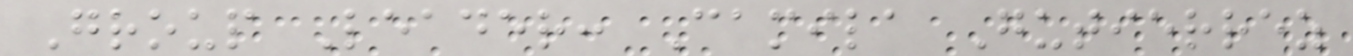Group Leader: Camila Gutierrez
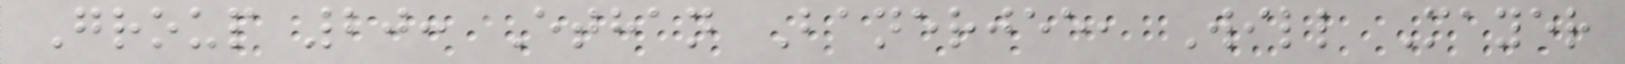Group 20: Ethan Banerjee, Will Mayer
